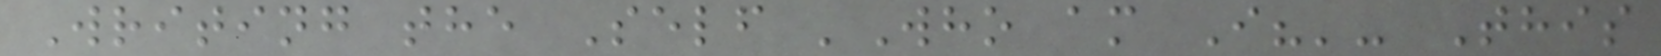Writing the Self 'Who am I?'- This
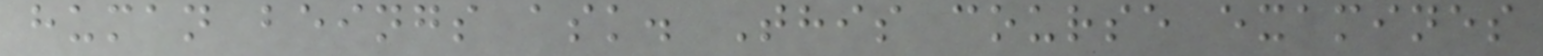human beings ask. This course examines
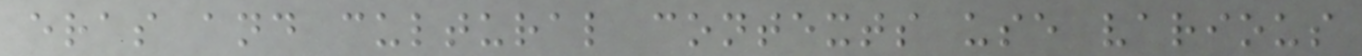eras and cultural contexts use various
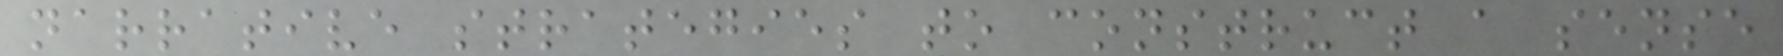narrative strategies to construct a sense
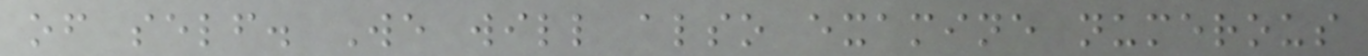of self. We will also examine numerous
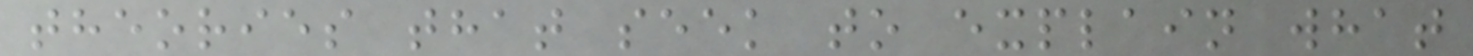theories that seek to explain what
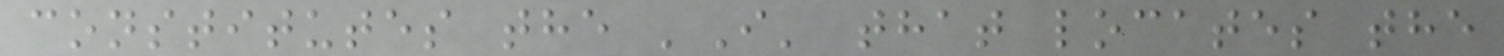constitutes the 'I' that locates the
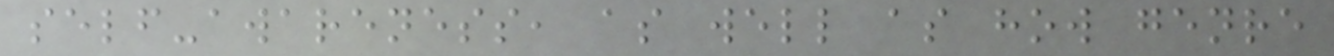self-awareness, as well as how genre
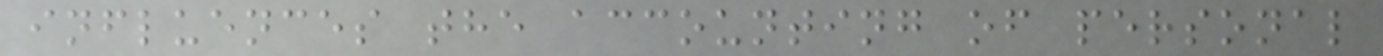influences the accounting of personal
